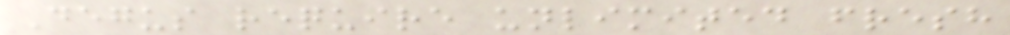Degus require unlimited fresh
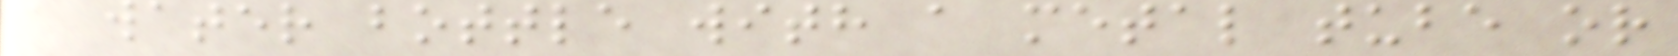a water bottle with a metal tube or
